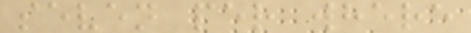seven per where
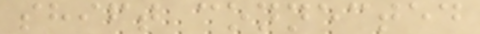shift connected
